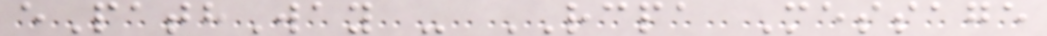ePathWay - RCPA Message
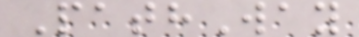PathWay
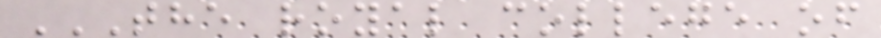THE ROYAL COLLEGE OF
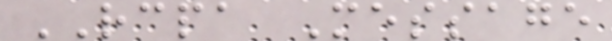RCPA Message
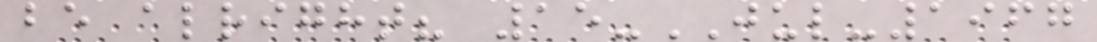be alright? 15-JUL-1967
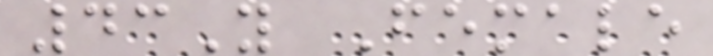43Y Female
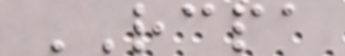RCPA
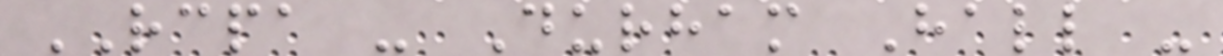RCPA - Durham Hall -
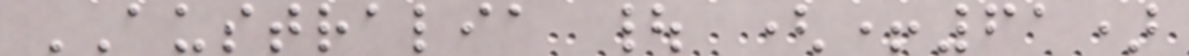AUSTRALIA | (+61)
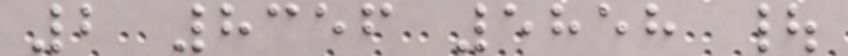2 8356 5858 |
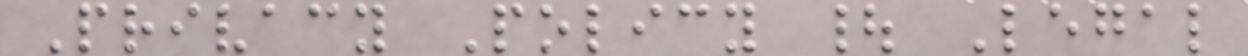Privacy Policy | Legal
